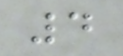4
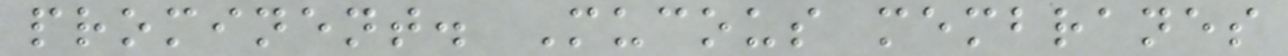prominent. Mucous membranes
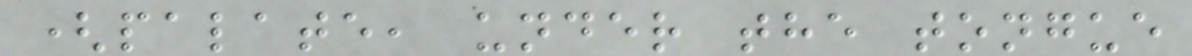(palate, under the tongue
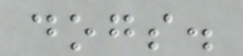dogs.
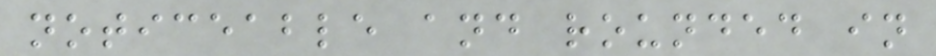noticeable and rounded in
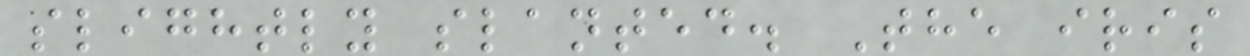slightly slanted. The iris
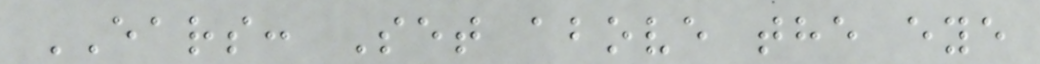EARS: Set above the eye
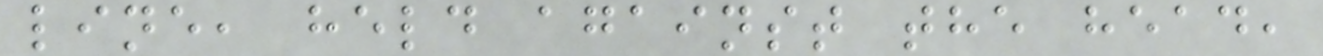line, held against the head,
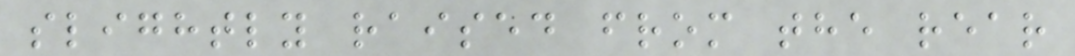slightly raised from the rear
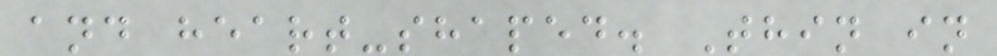and heart-shaped. Thin in
